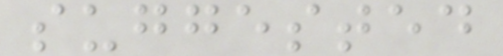suggested
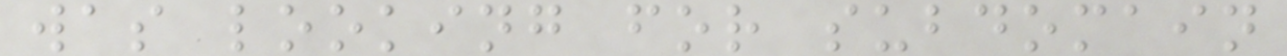was looking for subdomain
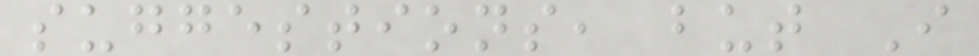suggestions, but I
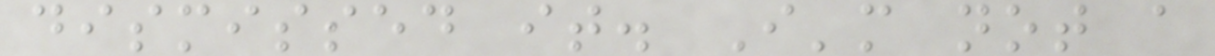dismissed it. I'm not a
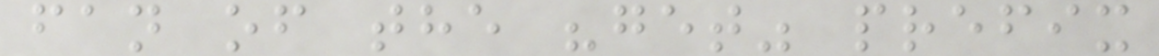fan of the "get" prefix
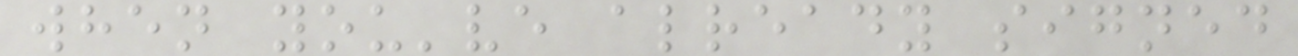when you've already signed
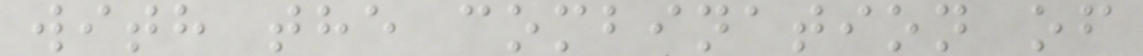with the combination of
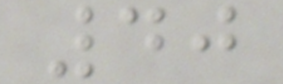40
